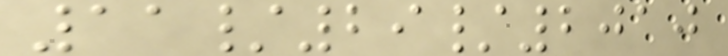11/29/2010
